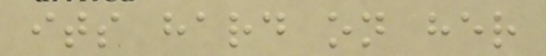its hard on her
